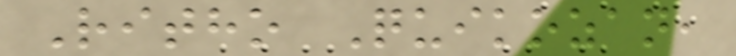Ritho Quikozan,
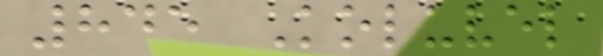845 Koluvel
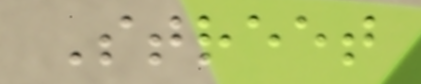Street
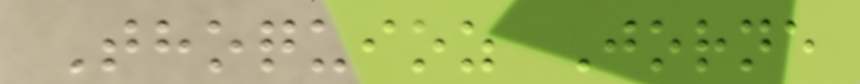Thoquioz Jorne
